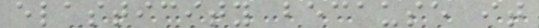elasticity because it
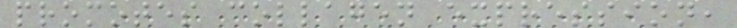promotes collagen expression,
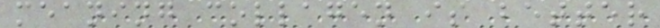meaning collagen is better
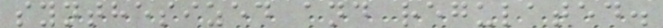synthesized and regulated.
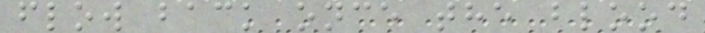flow back once the blood
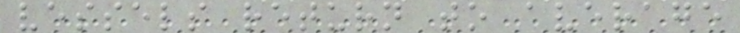vessels return to average
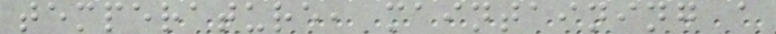temperature, maintaining a
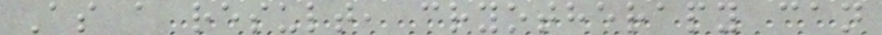As a result, cryotherapy can
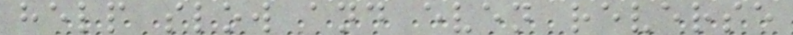help slow and even reverse
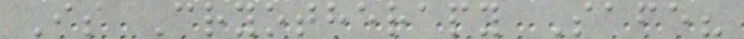Is Cryotherapy Safe?
